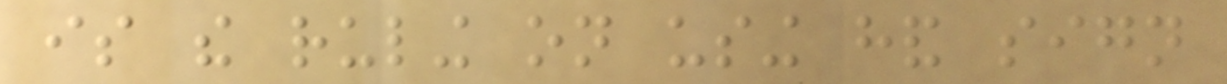is the ruling on using hand sign
